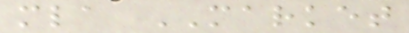mla MARKET
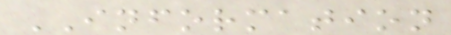INFORMATION
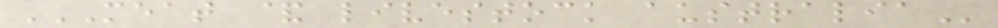MEAT & LIVESTOCK AUSTRALIA
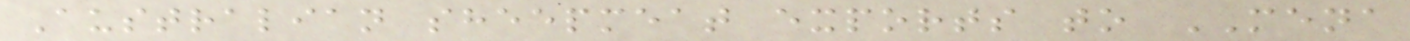Australian sheepmeat exports to MENA
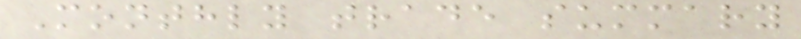Monthly trade summary
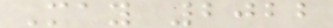May 2022
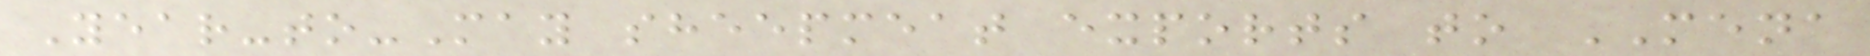Year-to-May sheepmeat exports to MENA
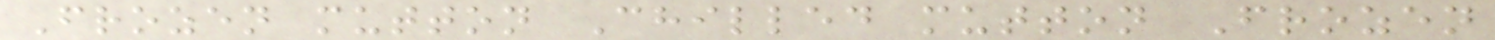Frozen mutton Chilled mutton Frozen
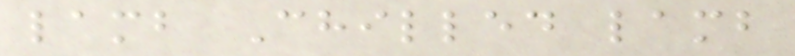lamb Chilled lamb
